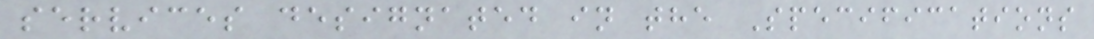services designated in the Specifications
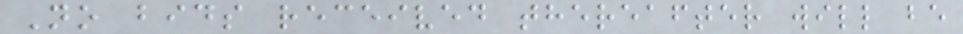No bids received thereafter will be
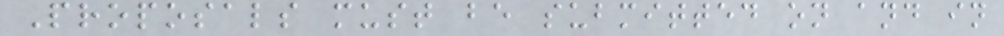Proposals must be submitted on and in
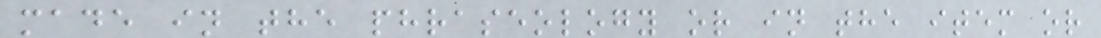made in the phraseology or in the item or
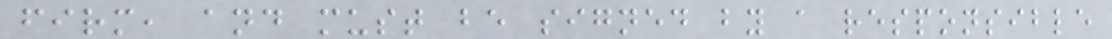firm, and must be signed by a responsible
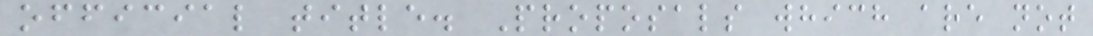official title. Proposals which are not
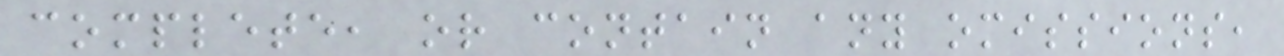complete, or contain any omissions,
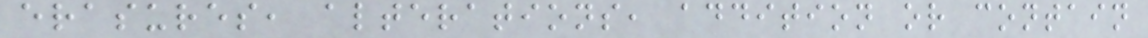erasures, alterations, addition or contain
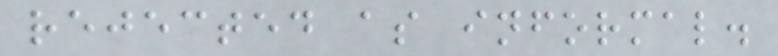rejected as informal.
